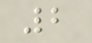2
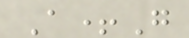A+G
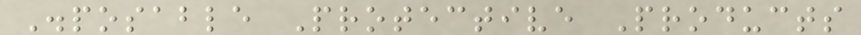Disposable Protective Products
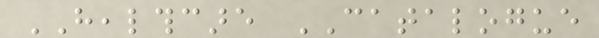HEALTHCARE CATALOGUE
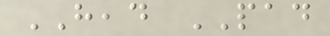HEAD PAD
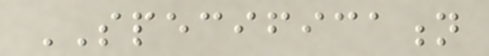SPECIFICATION
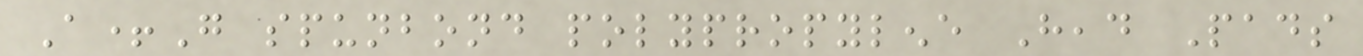A+G spunbond polypropylene Head Pads
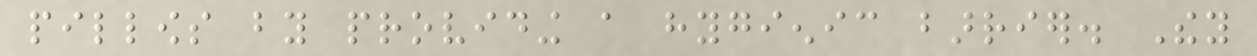pillows by providing a hygienic barrier. They
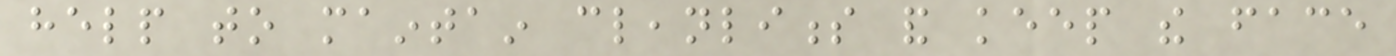help to maintain cleanliness and keep the face
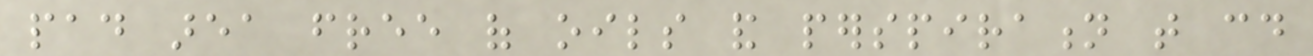pad area free of oils and perspiration that could
